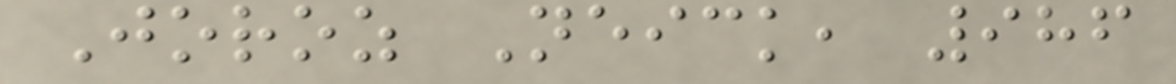Joroz Neick, 986
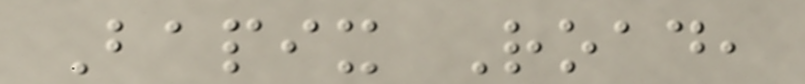Bapix Road,
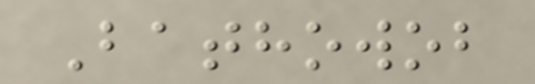Bathowob
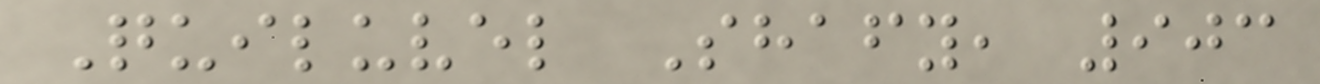Quiluvel Shafy, 903
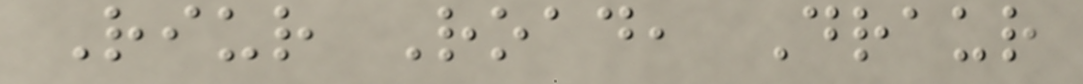Riur Road, Draur
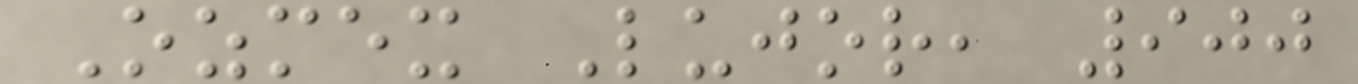Ozmex Lujor, 900
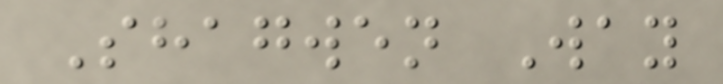Shagwen Way
